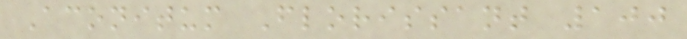Aconitum Florissant 100
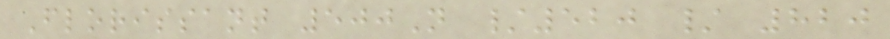Florissant 500N /520 / 820
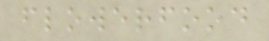flowerfood
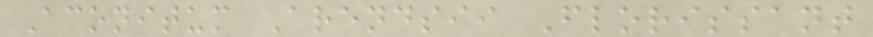Aconitum Arendsii Florissant
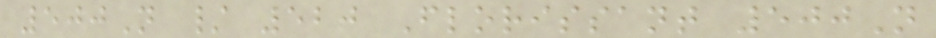500N / 520 Florissant 500N
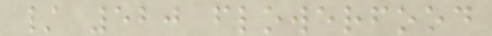/ 520 flowerfood
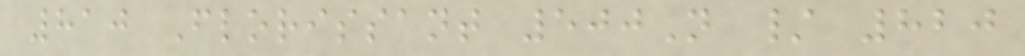810 Florissant 500N / 820
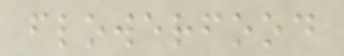flowerfood
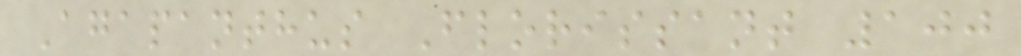Agapanthus Florissant 100
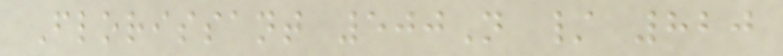Florissant 500N / 820
